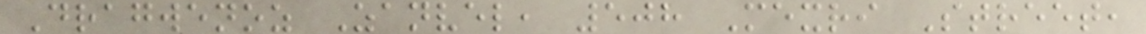Dragwenoz Zanvel, 508 Mexri Street,
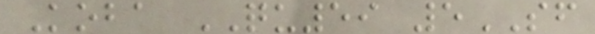Koba QU59 5SF
